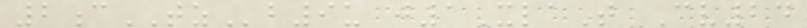2cTZb9u j1XlaT Cv24
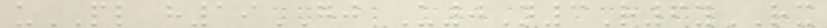uPL h19GJ U0N3R6yRX
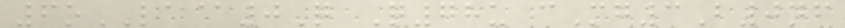6oLA@0Q Q78u cMg3B0nf
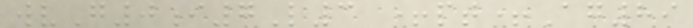wvG0i7L3 +pt+Ag89
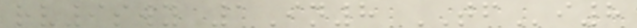rv9swy 1In8 TFi8
